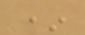*
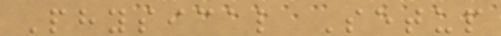Physical Setup
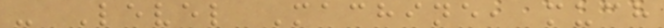- Level Machine, much
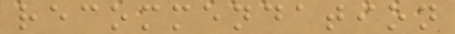recommendation
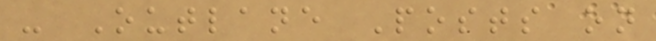- Outlane Posts on
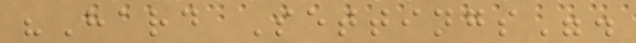"Hard Settings".
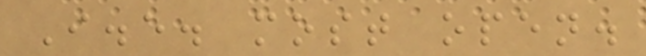I.e. most open.
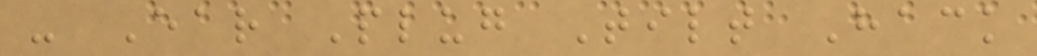- Ear Plug Tilt Hack
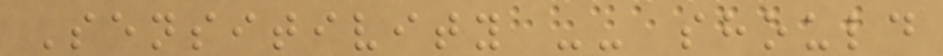Sensitivity -- should
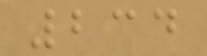234
